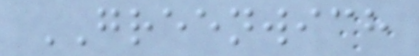GREENWICH
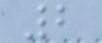2
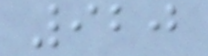920
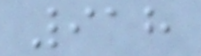918
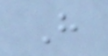H
